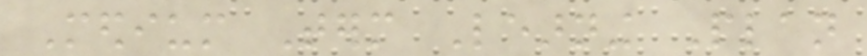Medium Term Learning Plan
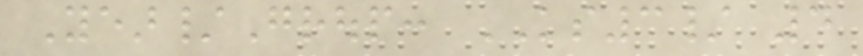Year/Group: KS3/ 4
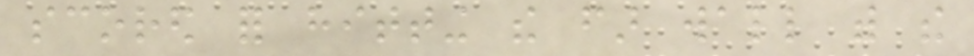scored for hitting the far wall with the
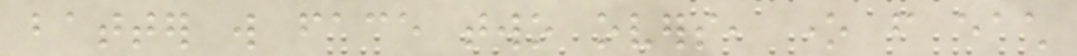batter will face two overs, one from each
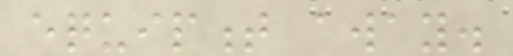equipment away.
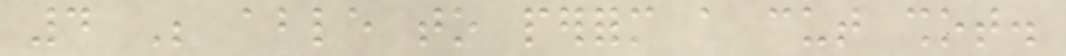4 Be able to perform a cut shot.
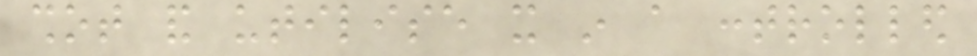shot and utilise it in a controlled
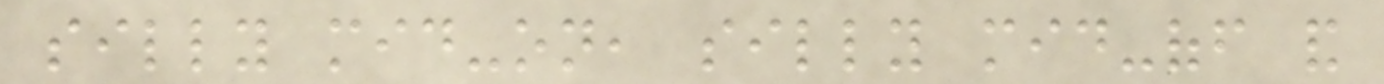silly mid-on, silly mid-off and
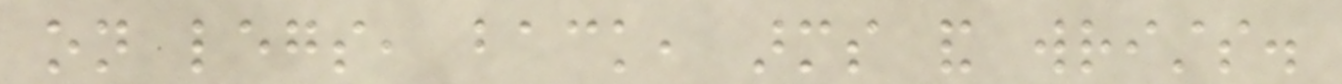on legs, back, arms and wrists.
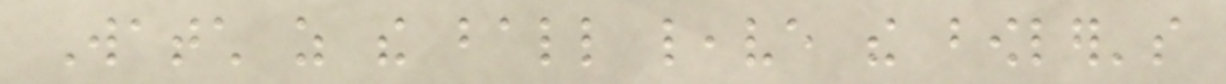Watch as the ball leave the bowler's
